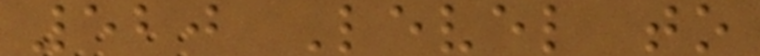520 Level to
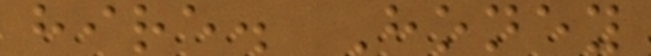hire. Honey
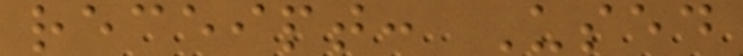receipt: Used
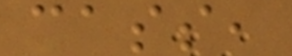cass,
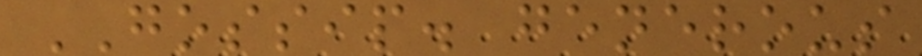GOSSIP. generous
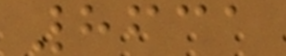8631
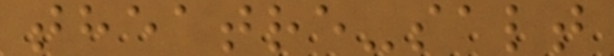theatre-salt
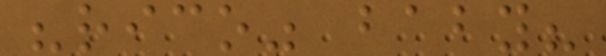"rico" baby?
